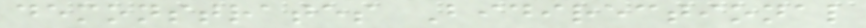demonstrates Bidirectional
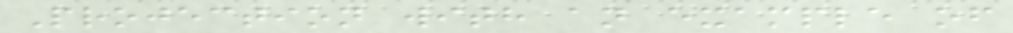Projection with an example of
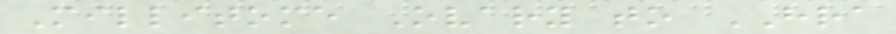Millitome Ovary to HRA
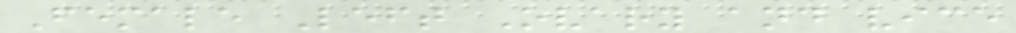Female Left Ovary and vice
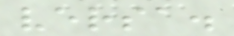versa.
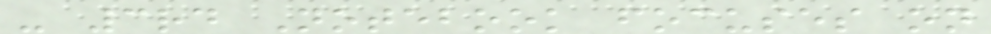- 3rd Notebook focuses on
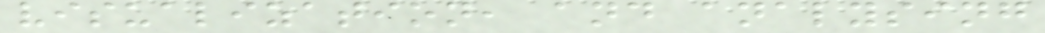visualization, and analysing
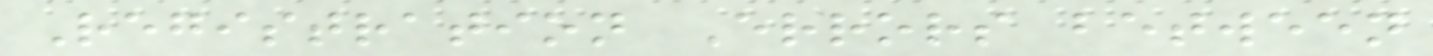Registration Errors between
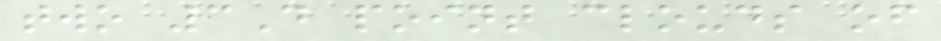two 3D point clouds of
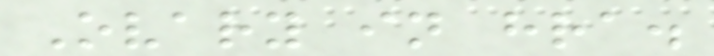Ovary in hra.
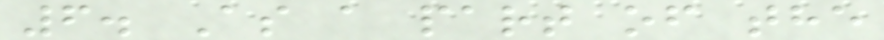6. As a part of the
